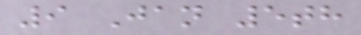9 Jan 5th
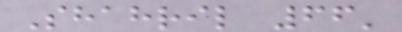Shahril 66'
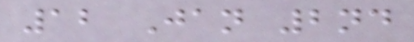12 Jan 2nd
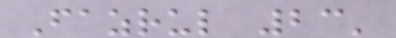Fazrul 23'
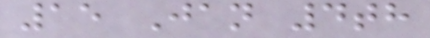15 Jan 4th
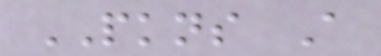PKNS A
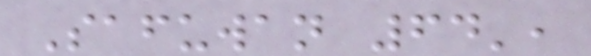Safuwan 64',
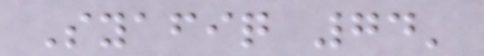Syafiq 74'
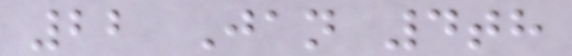22 Jan 4th
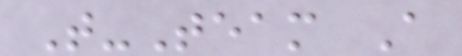T-Team A
